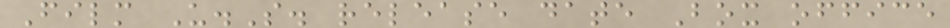Film U.S. release date Box office
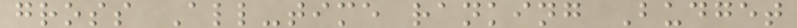gross All-time ranking Budget
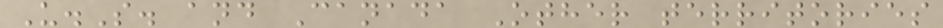U.S. and Canada Other territories
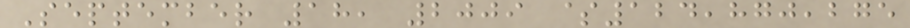September 18, 2009 $124,870,275
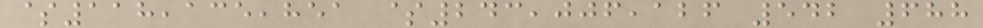$118,135,851 $243,006,126 542 688
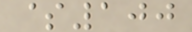$100
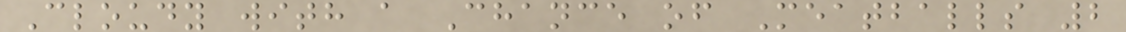Cloudy with a Chance of Meatballs 2
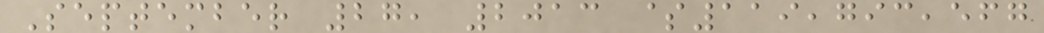September 27, 2013 $119,793,567
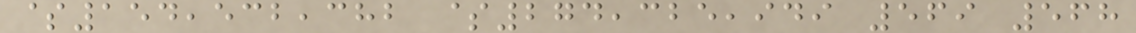$154,532,382 $274,325,949 569 568
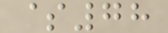$78
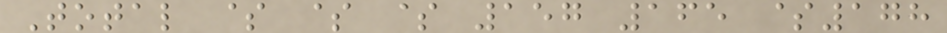Total $ $ $ 157 165 $178
